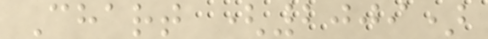Chart (2009)
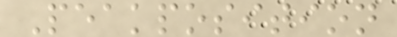Peakposition
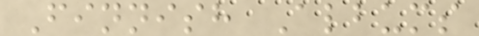Finnish Albums
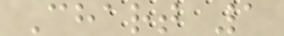Chart 1
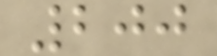200
